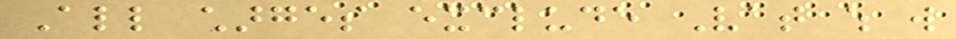All charges exclude Vat which will
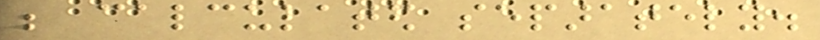be calculated separately.
